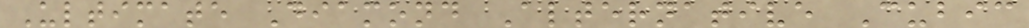Ultimate Diamond Alternative Cubic
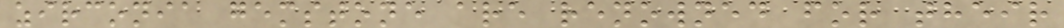zirconia gemstone are renowned for their
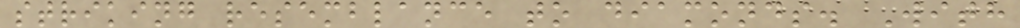striking resemblance to diamonds. With
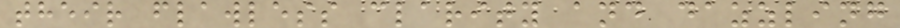their flawless clarity and dazzling
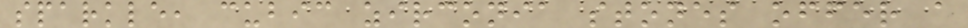sparkle, cubic zirconia stones offer a
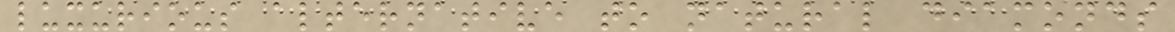luxurious alternative to natural diamonds
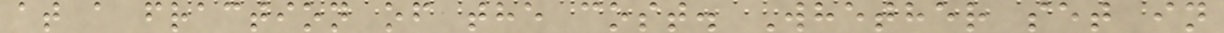at a fraction of the cost. Whether set in
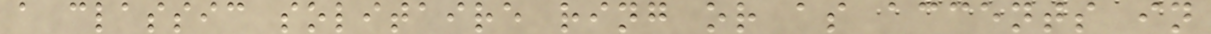a classic solitaire ring or as accents in
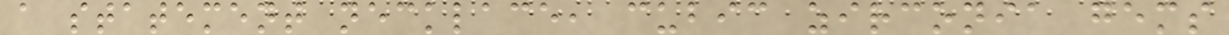a statement necklace, cubic zirconia gems
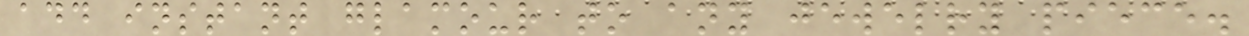add instant glamour to any jewelry piece.
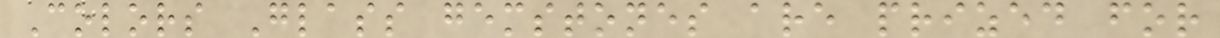Colors Glass gemstones are prized for
